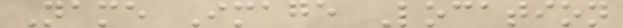Name Image Location
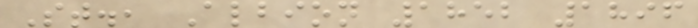St., Albion 1852 1896
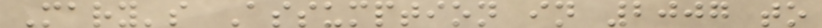Mary's Assumption in 2007 to
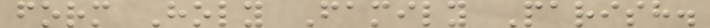form Holy Family Parish.
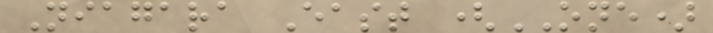Niagara East (ONE)
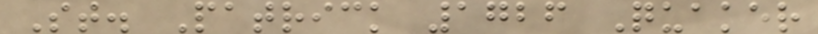St. Patrick 1726 Quaker
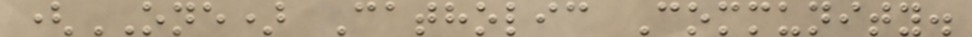(ONE) Catholic Community.
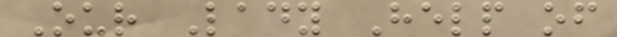Our Lady Help of
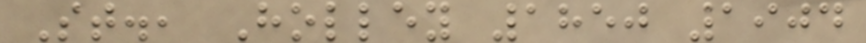St., Holley 1850 1904
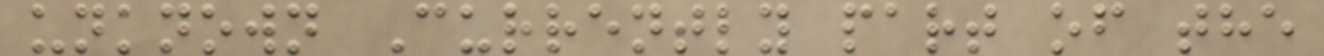unknown Currently part of the
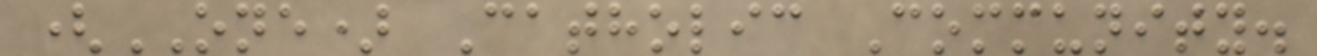(ONE) Catholic Community.
